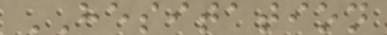HESITATION
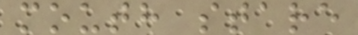mouth stare
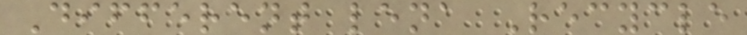Different lena Recycle
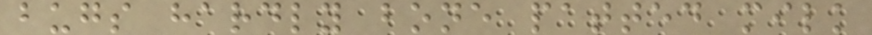bugs hardly bone patted milk
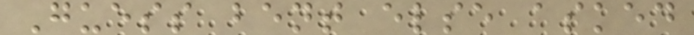Guess bent else asked
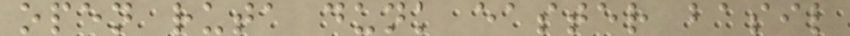open ruta dunk easter basil
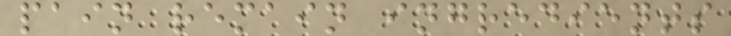pain remain ingredients
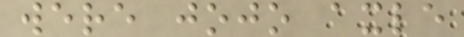were jojo axle
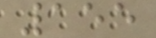155
